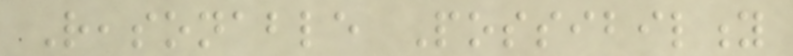Reasonable Possibility
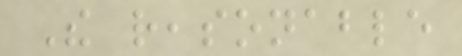The reasonable
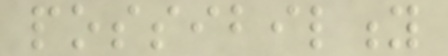possibility
